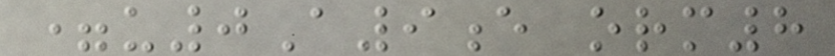=u0A9e orm8
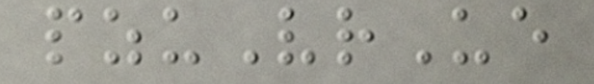pzuVrUe
